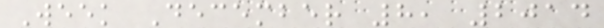Week December 8, 2014
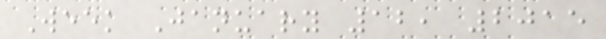Week January 12, 2015
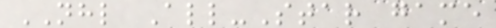NHL All-Star game
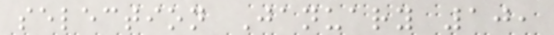selection January 10,
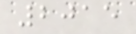2015
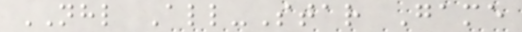NHL All-Star Game
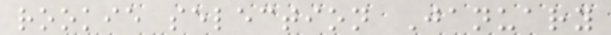rookie selection January
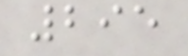295
